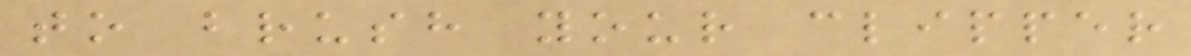to brush your clipper
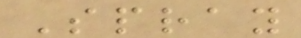Spray
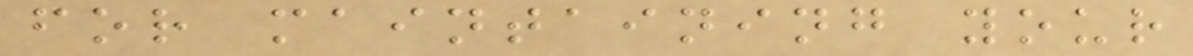for maintaining your
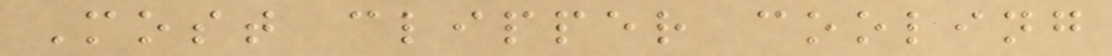Most clipper cooling
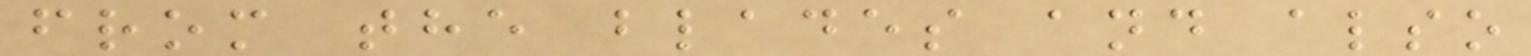from the blades and also
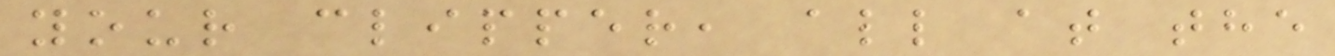your clipper, all at the
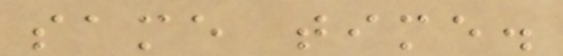same time.
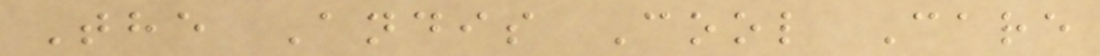The Andis Cool Care
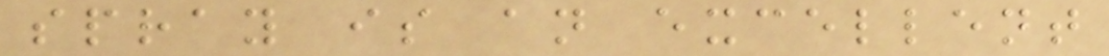spray is an excellent
